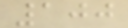100
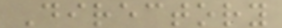Directory
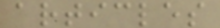articles
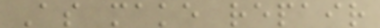As make repair
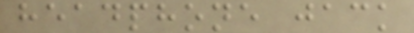headphone jack
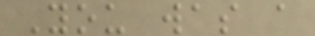You was a
